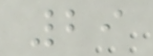29
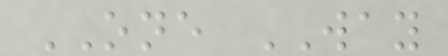ONE WAY
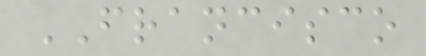FRANCISCO
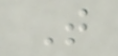T
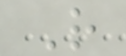R
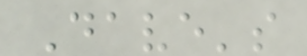Dave's
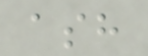ash
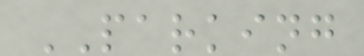PARKING
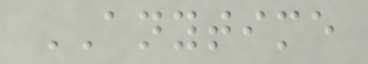ANYTIME
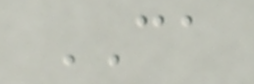CA
